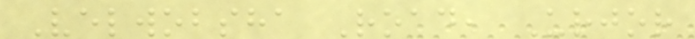Velwobsha Road, Urjor
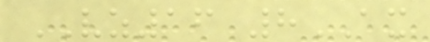VZ16 8AX
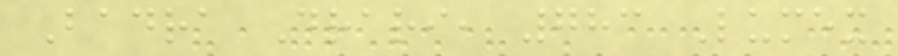Badra Drari, 783 Lumex
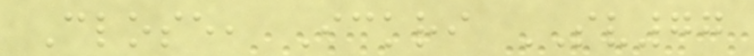Close, Ickri SV77
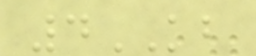4KB
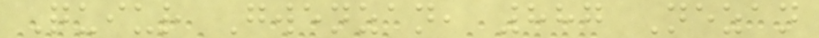Quiur Gwenzan, 887 Nezan
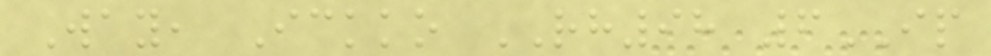Way, Ickko RH98 6IP
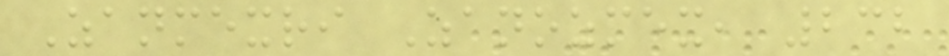Zanmexri Zanozmex, 232
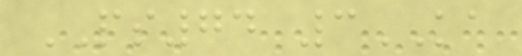PS74 3KA
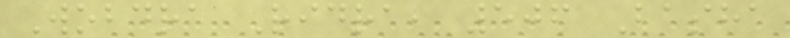Wobdra Ridra, 506 Basha
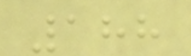188
